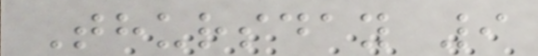Thursday 9
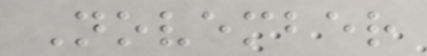November
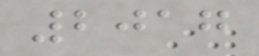2017
